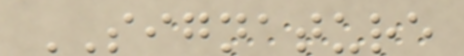SIGNATURE
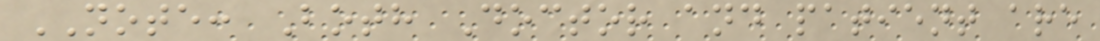NOTE: Both Doctor and patient are
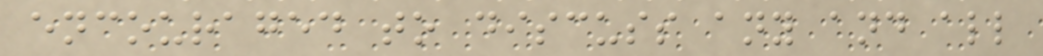encouraged to discuss any and all
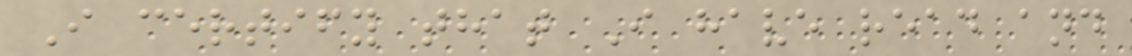I certify that I have read and
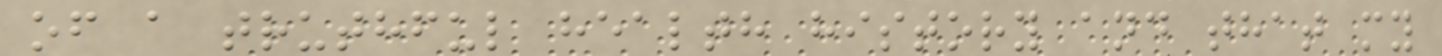of a truthful health history and that my
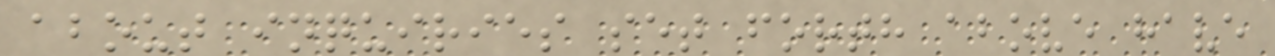about inquiries set forth above have
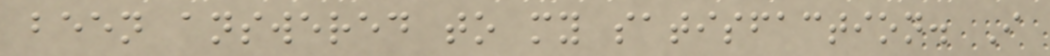been answered to my satisfaction. I
